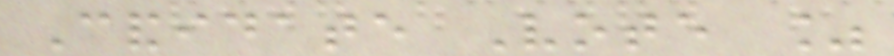Candidate Vote %
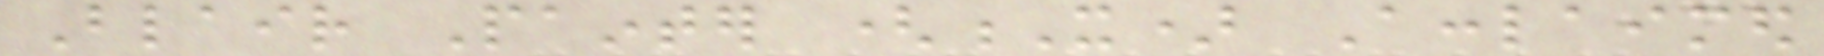Blair Painter (X) Acclaimed
